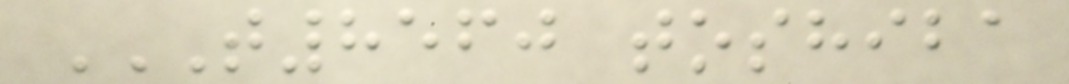T8560 TOSHIBA
